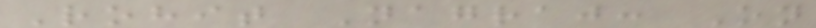Rohit Nagraj: On
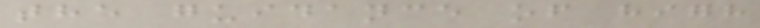the guidance of high
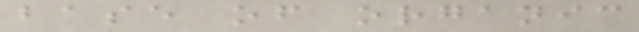base of organic
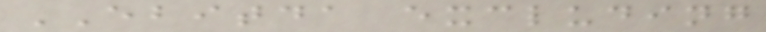EBITDA excluding
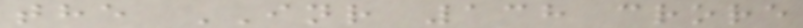the INR 138 crore
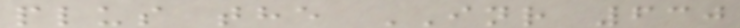plus the INR 630
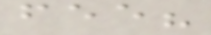fee?
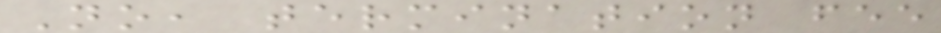No, termination fee
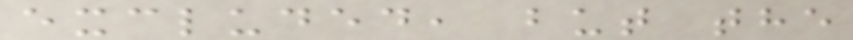excluded, but the
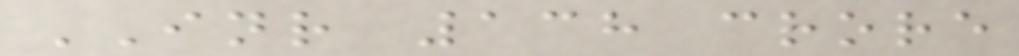INR 138 crore
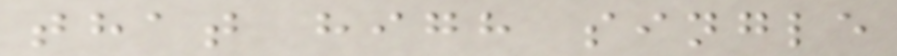that high single
